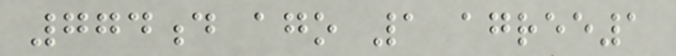774d ago 1 agree1
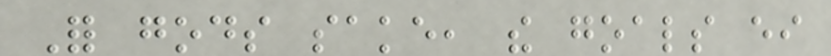For gods sake, the goals either
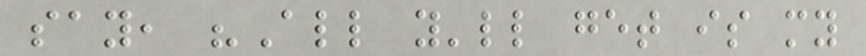say, "All you'll get is my
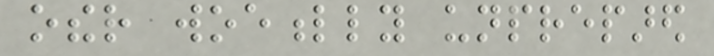other woefully unprepared
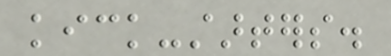kick-starters.
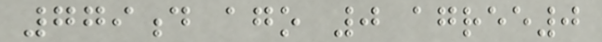779d ago 0 agree0
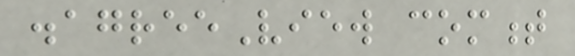disagreeView comment
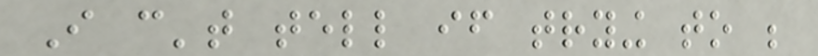I can't tell if trying to be
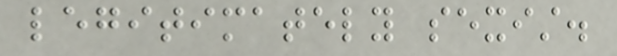legitimately sexist.
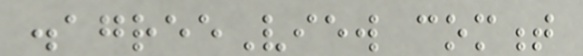disagreeView comment
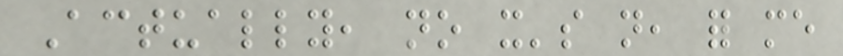Actually, no it's not, for me
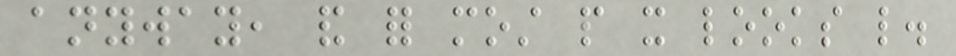anyway, and for most people it looks like.
